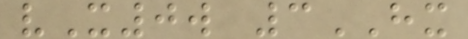vX0w 3HX
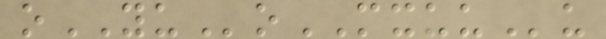oYUoMXUUu
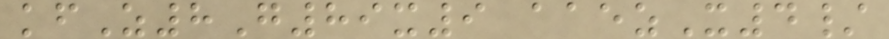kfZ8G89x9 aaezX4/
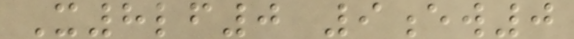X8lf0 9ew0
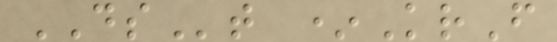DSt *KrF
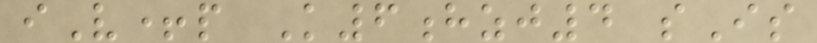iV+p K6hzj4 sIs
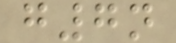g7n
